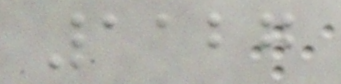1127
